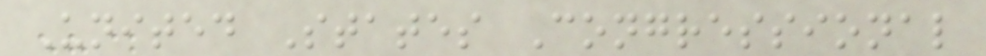United States Congressional
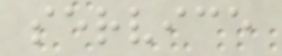service
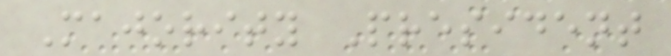Majority President
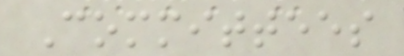Committees
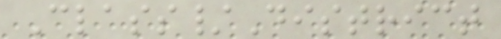Class/District
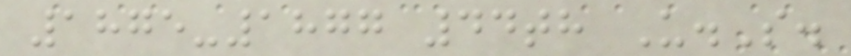1875-1877 44th U.S.
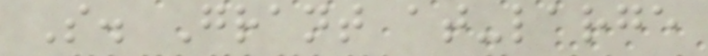S. Grant at-large
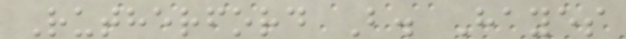Rutherford B. Hayes
